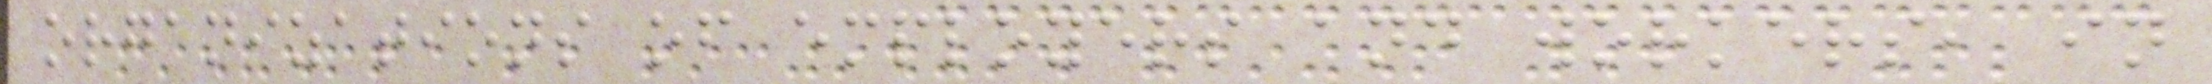organizations of employers and workers, in
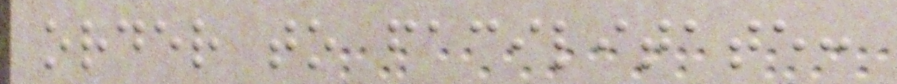order to facilitate:
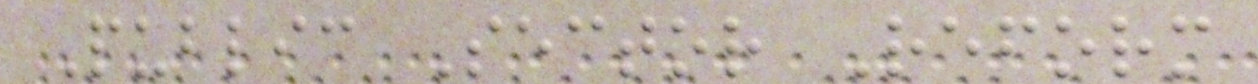Public Sector Reform
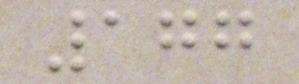177
